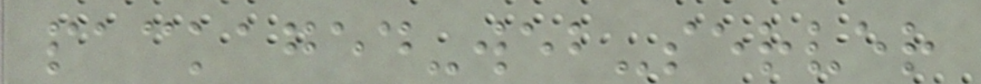packaged-web-server
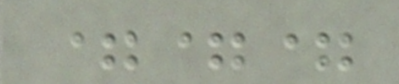===
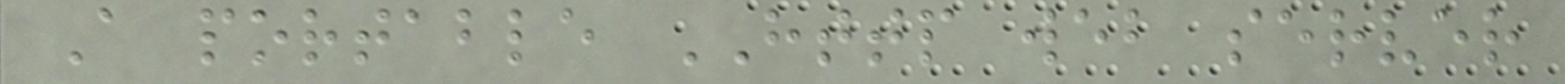A portable HTTP web server
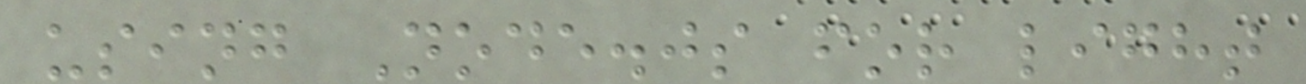using Node.js for light
